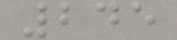245
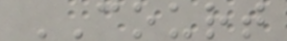COURT
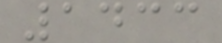1433
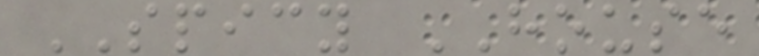SPICY HOUSE
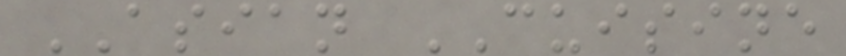ASIAN CUISINE
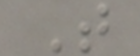T
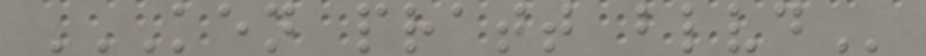KEN PRATT BLVD
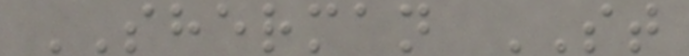SHERMAN ST
